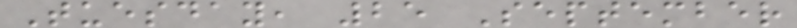Tuesday, 25 September
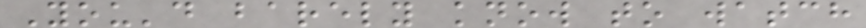You'd barely know to watch
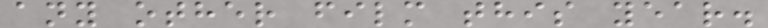any other film this year.
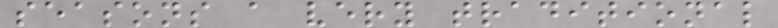seasons a very traditional
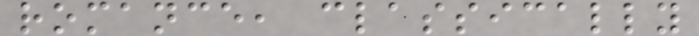romance, classically
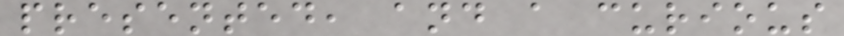presented, and a curious
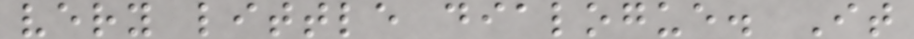very little dialogue. It
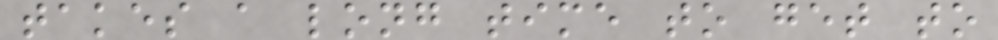takes a long time to get to
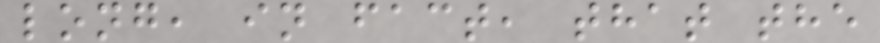long, in fact, that the
